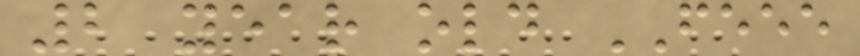2 year old FEEE
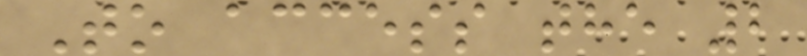To access the 2
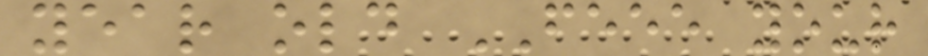year old FEEE your
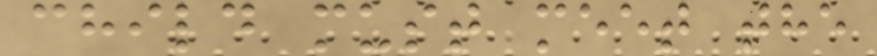child must meet the
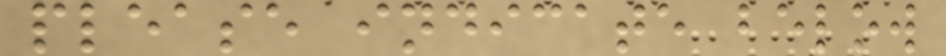please indicate below
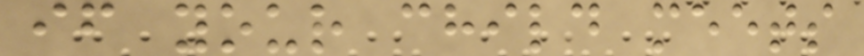if your child meets
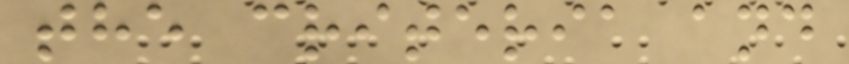the criteria and
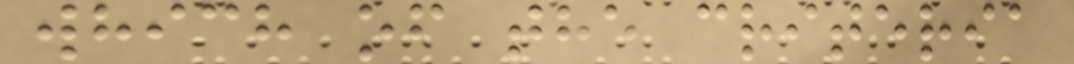which of the criteria
